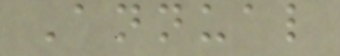Annual
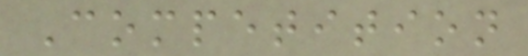Competition
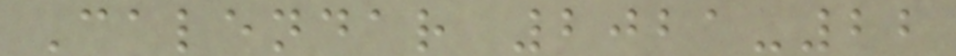Calendar 2021-22
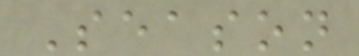Season
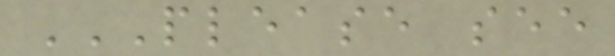PLEASE SEE
